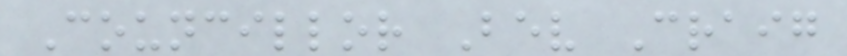Councillor Bev Craig
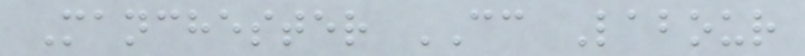Manchester CC Labour
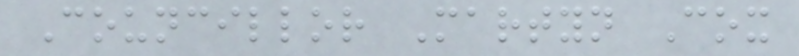Councillor Martyn Cox
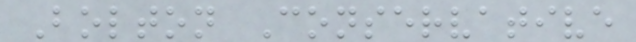Bolton Conservative
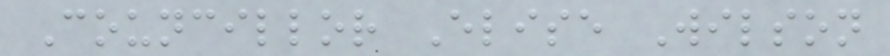Councillor Elise Wilson
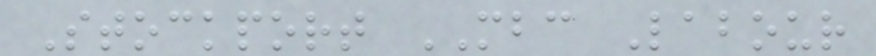Stockport MBC Labour
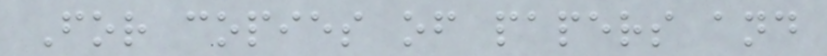For copies of papers and
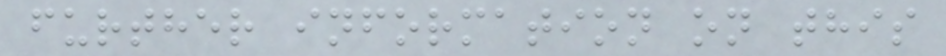further information on this
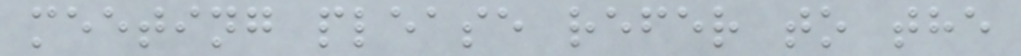meeting please refer to the
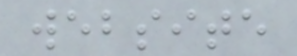website
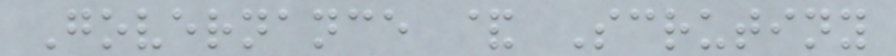Governance & Scrutiny
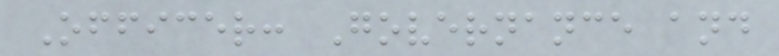Officer: Governance and
